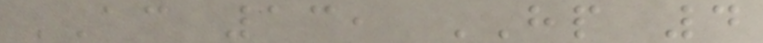AC 13, HP 4
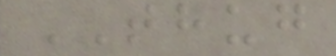THUG
